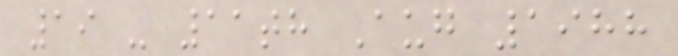19 - 11th Aug 1988
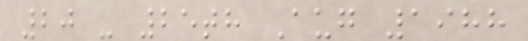20 - 25th Aug 1988
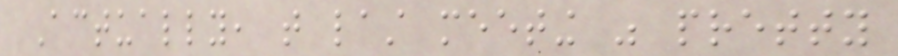Actually, that last meeting was pretty
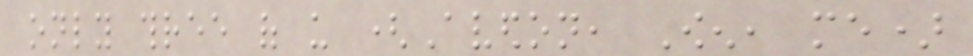only three of us (Avedon, Owen, me)
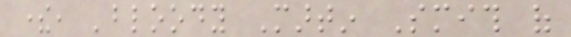there, 'bloody Martin Smith of
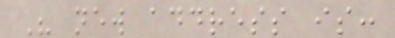His new address is:
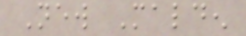New Malden
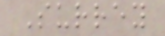Surrey
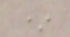*
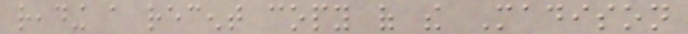reading a recent copy of the Madison
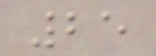25
